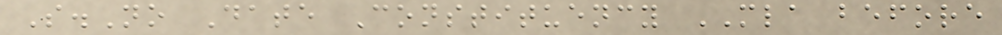S.No Date Constituency MLA before
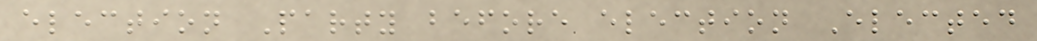election Party before election Elected
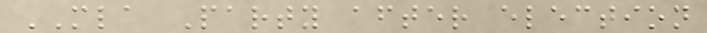MLA Party after election
